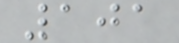101
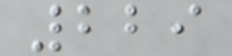229
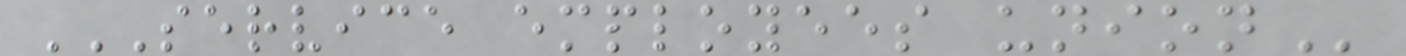SERVICE EMPLOYEES UNION
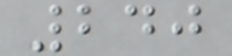240
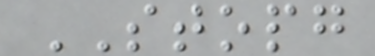STOPG
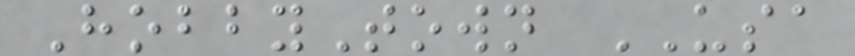HobbyTown USA
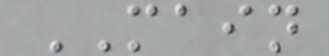MAIN
